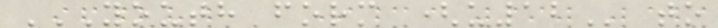YOUTH FORM (U12 to
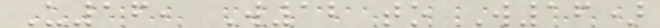U16, W12 to W16)
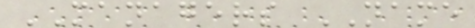MANAGERS NAME
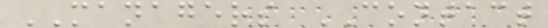MANAGERS CONTACT
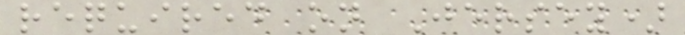required on Jersey)
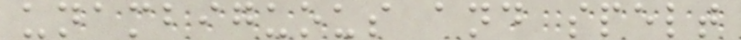unambiguous and spelt
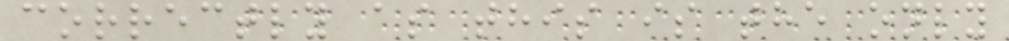correctly as this is the only
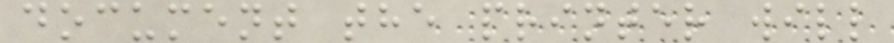document the printer will
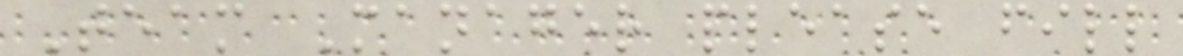Team Manager please fill
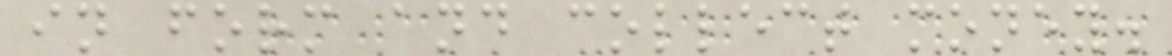in form and collect money.
